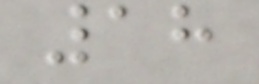18
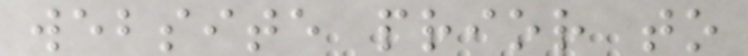website prior to
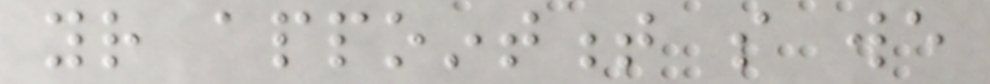your appointment so we
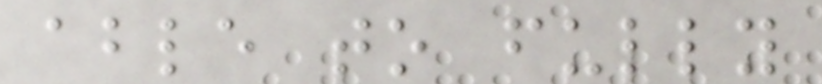able to fully
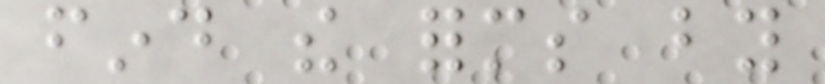find the forms by
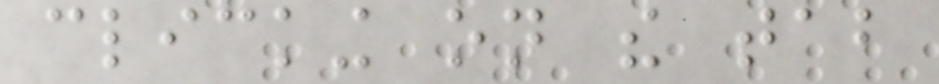clicking on the tab
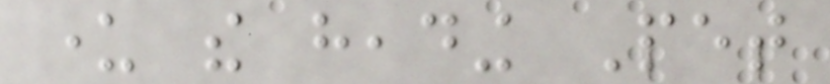under the heading Pet
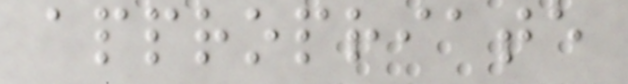appropriate
